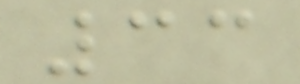33
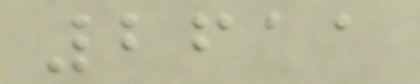2611
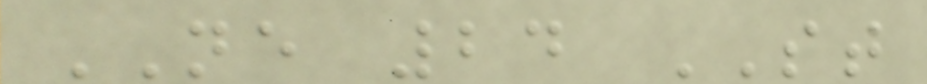NE 24 ST
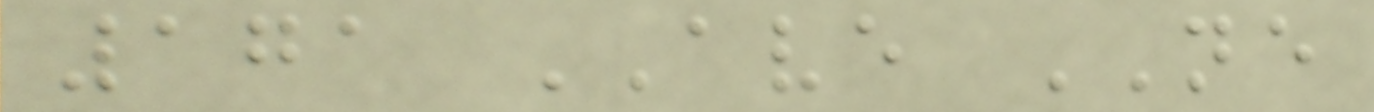171 AVE NE
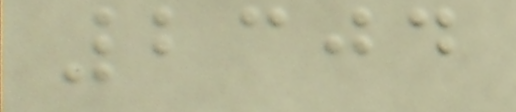2304
